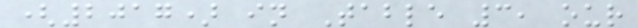(2017) in Table 3, our
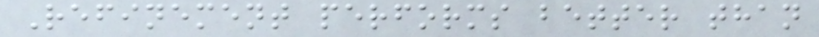Refinement performs better than
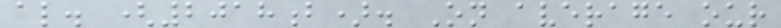al. (2018b). On average our
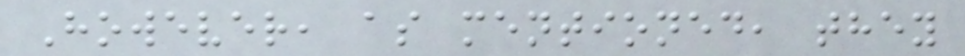However, as mentioned, they
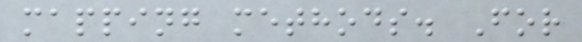mapping methods. For
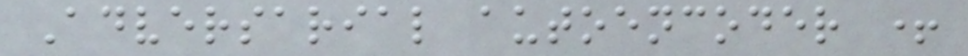Adversarial autoencoder +
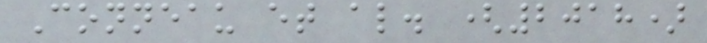Conneau et al. (2018)
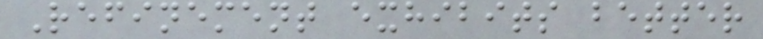Refinement exhibits better
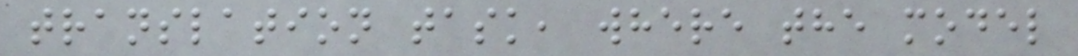translation task, where the model
